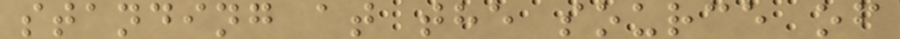standing at the source of
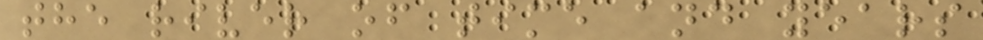the river of time and years
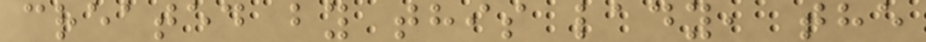created by this lady, the
